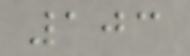103
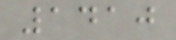1410
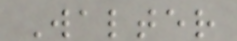Walter
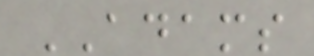ADAMS
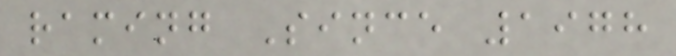raming Since 1978
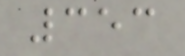353
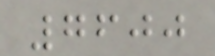7600
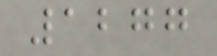1277
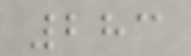283
